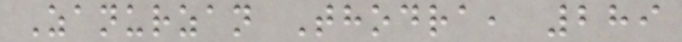Zanurzan Thodra, 289
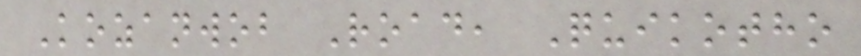Kozanwob Road, Quikotho
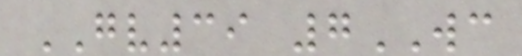GV39 7WC
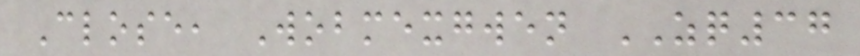Close, Wobmexgwen ZQ37
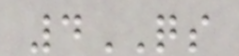4QS
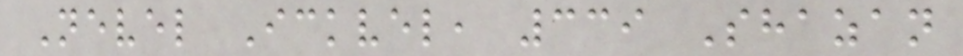Nevel Ickvel, 339 Shazan
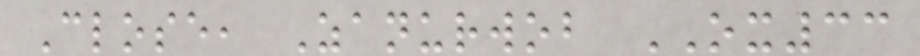Close, Zanurwob OX33
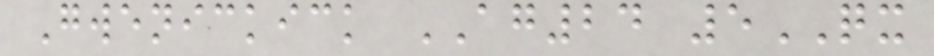Gwenickick AG24 5QX
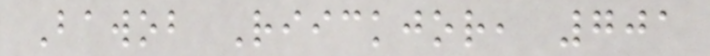Bawob Riickjor, 701
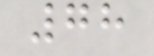78
